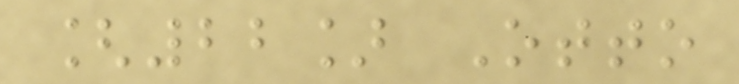[22] Otto
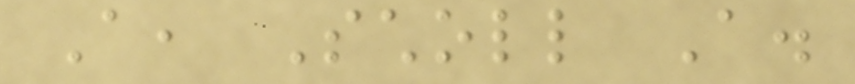A, Scholl A.
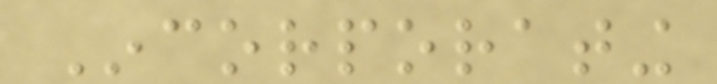Incorporating
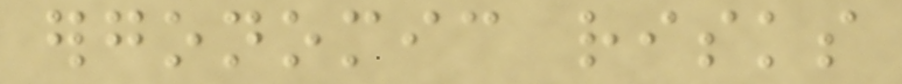ergonomic risks
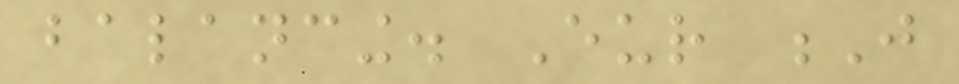balancing. Eur J
